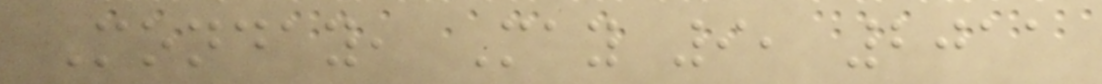Monday, May 9, 2011
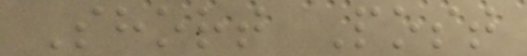Short Post
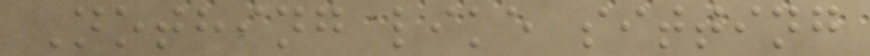Nothing like sitting
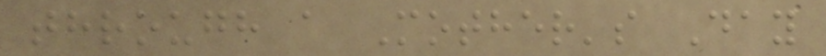through a Mother's Day
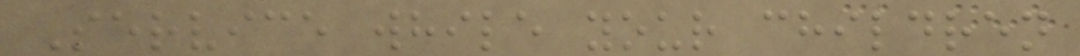Service while your children
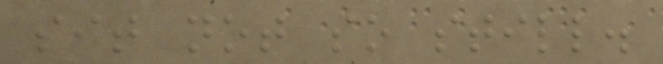sit not so still.
